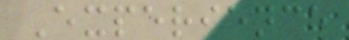Experience
